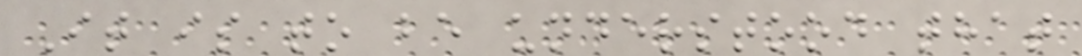It is to be understood that
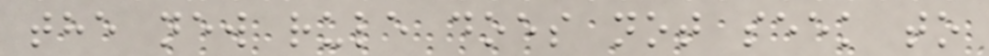the new rule does not seek to
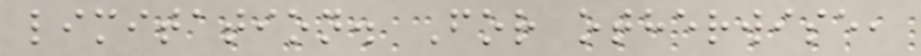limitation. For otherwise,
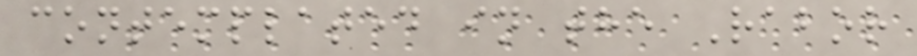contemplated in the Rabor
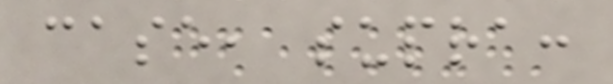case, supra:
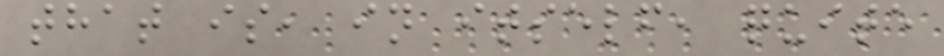that is, in itself, quite
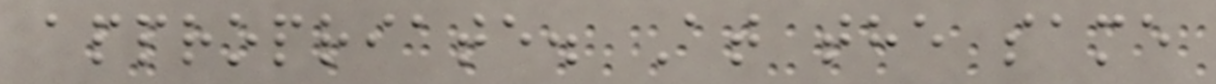appropriate. At the same
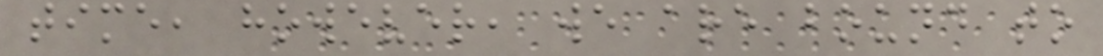time, however, we are bound to
